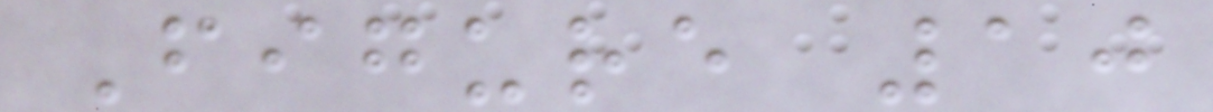Figure 10
